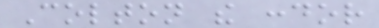Colton the condor
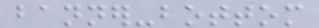banner-bottom
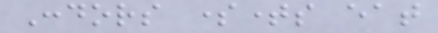Condors sometimes eat
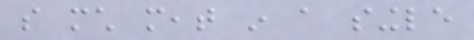so much meat in a single
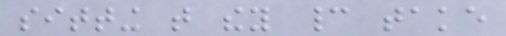sitting that they cannot take
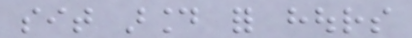sit around for hours
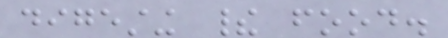digesting their food.
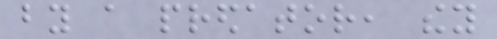by a predator, they
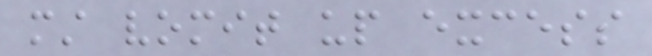must vomit up excess
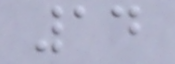14
